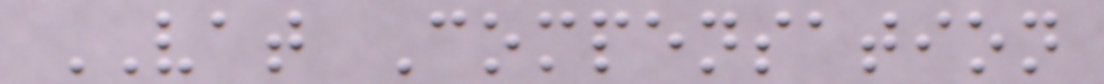VAT Compensation
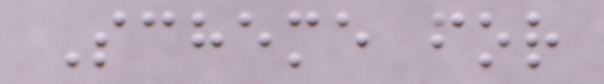Scheme for
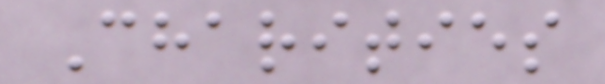Charities
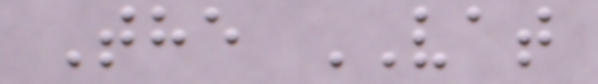The VAT
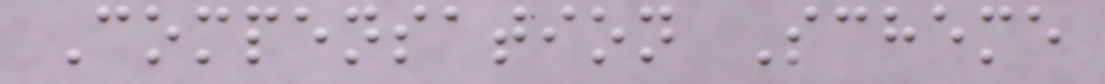Compensation Scheme
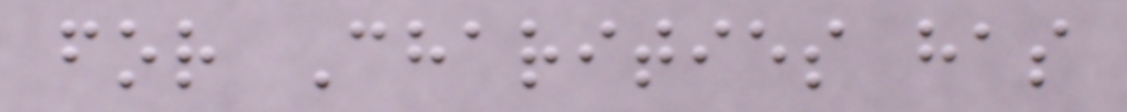for Charities has
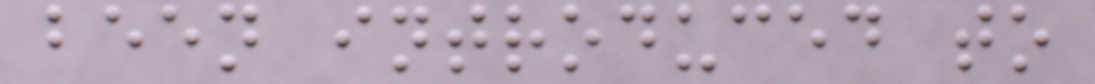been introduced to
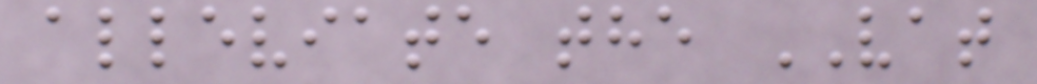alleviate the VAT
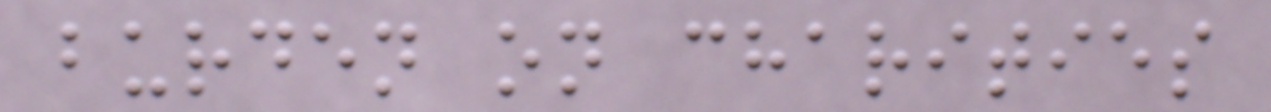burden on charities
